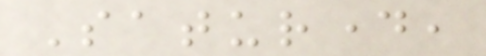Saturday,
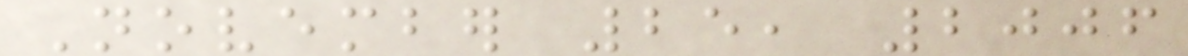November 25, 2006
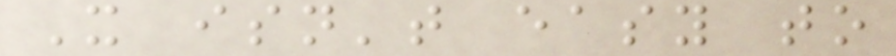It isn't easy to
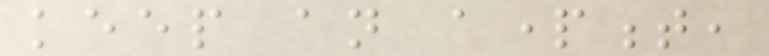keep an apartment,
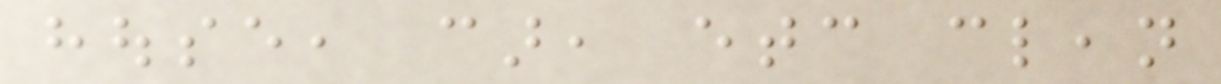house, car, etc clean
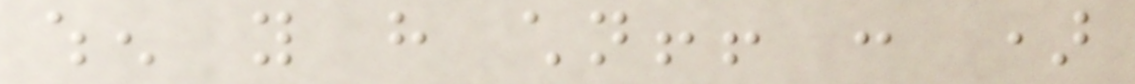when you have children!! : )
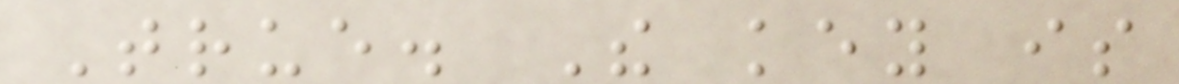True. The key is
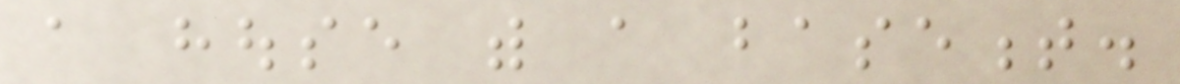a house with a basement.
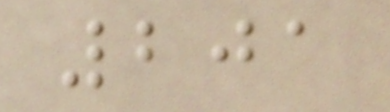201
